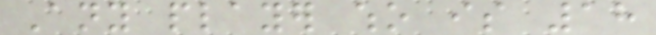Any player who is 18
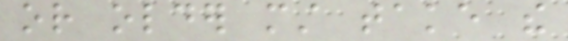or older must take the
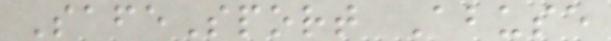SafeSport Abuse
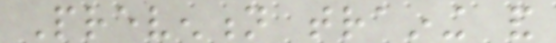Prevention training and
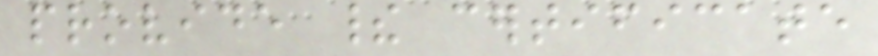provide their certificate
